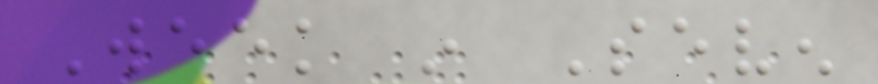Week in Seven
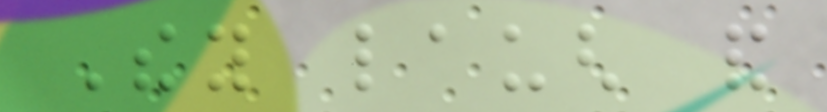They laugh and
